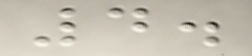4.
